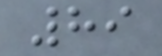89
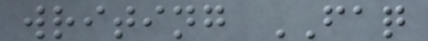writing FAQ
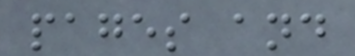pages and
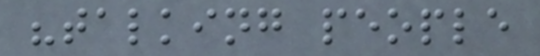"talking people
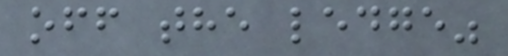off the ledge"
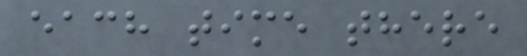each time there
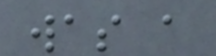was a
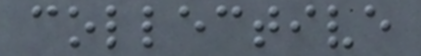collective
